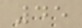45
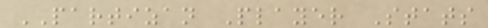PARTIZAN Player Stats
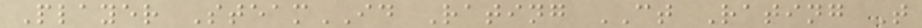Player SteamID Rating CT Rating T
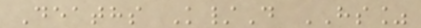Deaths K/D HS%
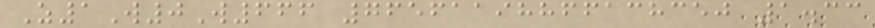Z1W0W666 76561198866138350 1.33
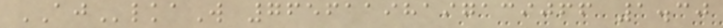AJlkaW 76561198197139066 1.30
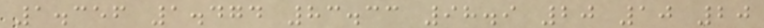1.356 1.474 83.33 98.9 20 10 20
